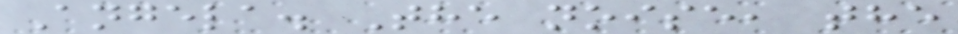Angela. The noise, the
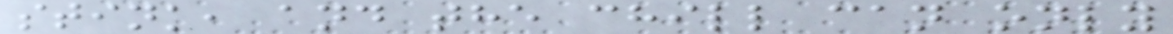stink, and the chill can only
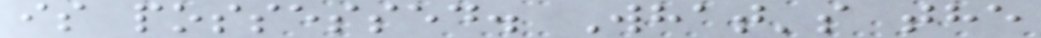is possessed. What's the
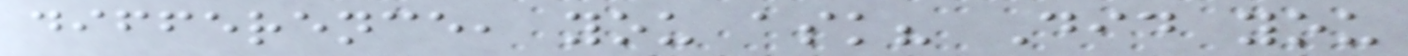difference, you ask? Did you
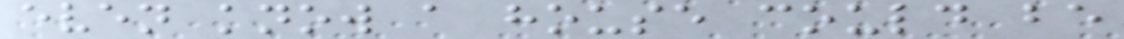even know a house could be
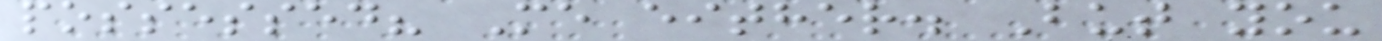possessed? Me either. But you
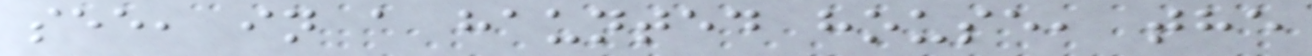see, in a haunted house, the
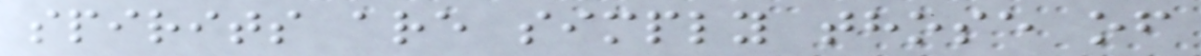spirits are simply those of
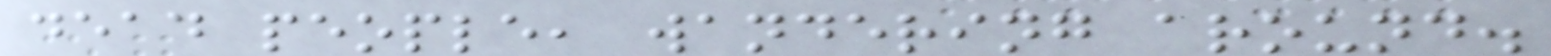dead people, wandering around.
